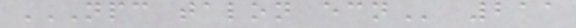NPC TALON ECN 211
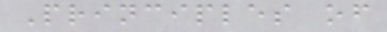Principles of
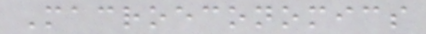Macroeconomics
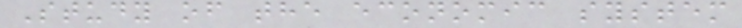Study of the economic system
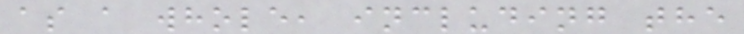as a whole, including the
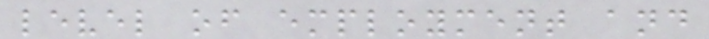level of employment and
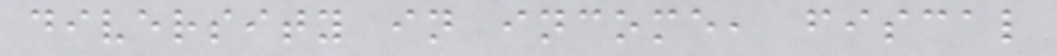diversity in income, fiscal
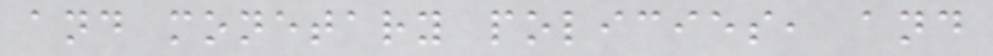and monetary policies, and
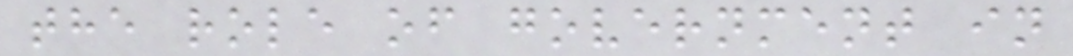the role of government in
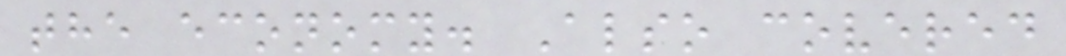the economy. Also covered
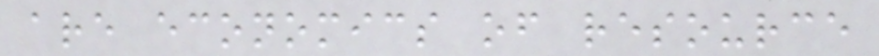are economics of resource
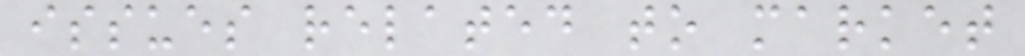issues related to market
